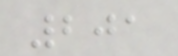201
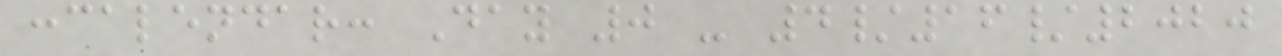:calendar: Day 0 - 4/16/2020
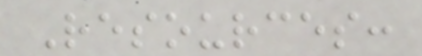Resources:
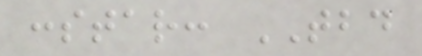:star: TBD
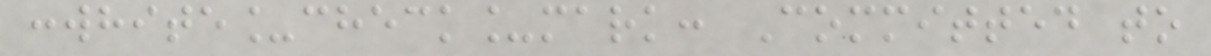:white_check_mark: Committed to
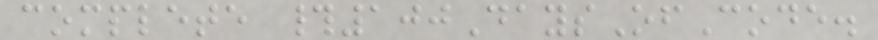complete #100DaysOfCode.
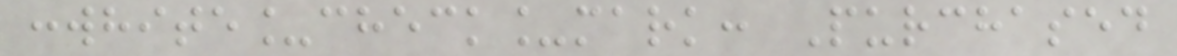:white_check_mark: Purchased
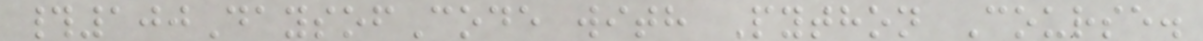#100DaysofCode with Python Course.
